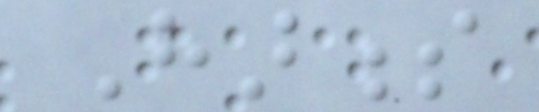Harness
